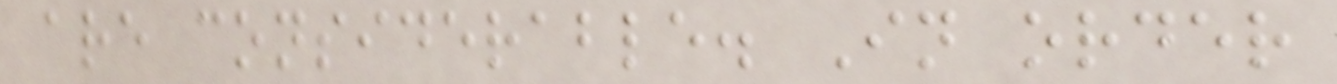are considerable. In order
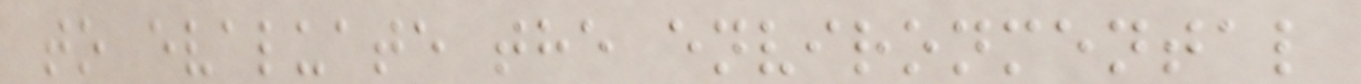to evaluate the environmental
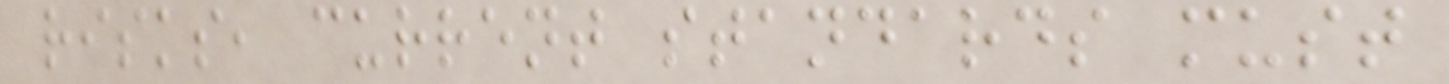risks, current standards must
